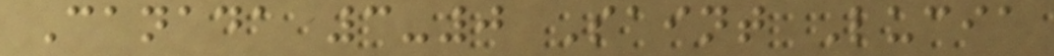Canada 3-0 Saint Lucia
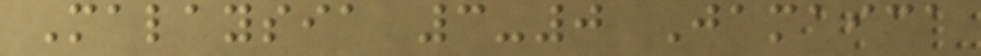Malaysia 3-0 Jamaica
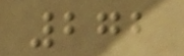272
